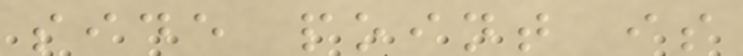side point is
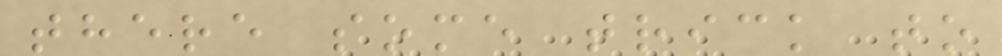there some trick to
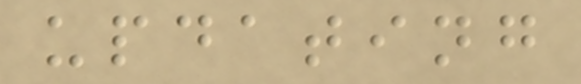updating
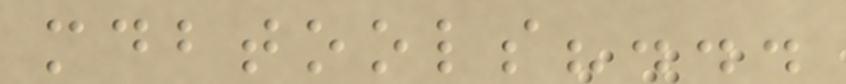mdbtools?...
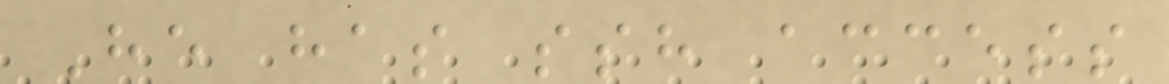He has ssh access
